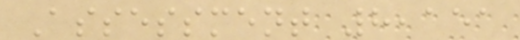Assessment 8,151
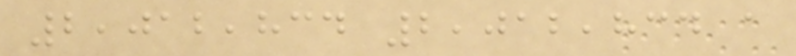2,012,834 2,012,834 a
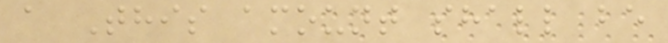a This amount shall be
